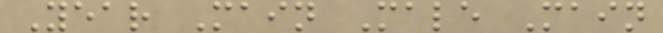Year Main Male Main
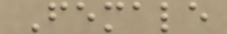Female
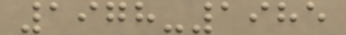1978-1985
